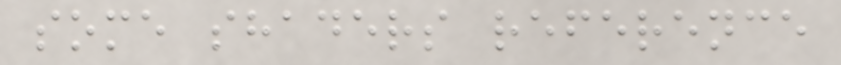some shaders reference
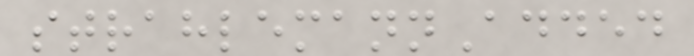strahlemannAdded
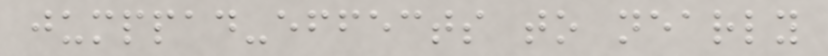jumppad-effects to nearly
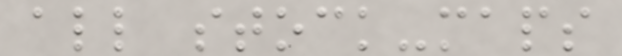all stock-maps
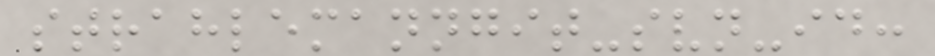strahlemanngit-svn-id:
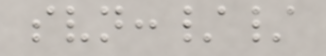svn://
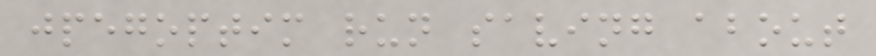jpegoptim run saving about
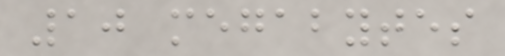10 megabytes
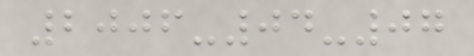2006-04-07
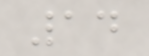14
